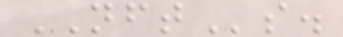NFTs.
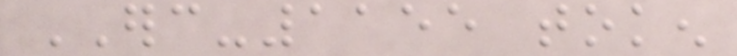ERC-1155 token
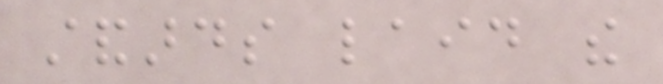standards laid the
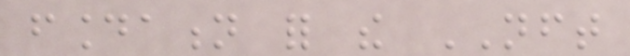foundation for the NFT
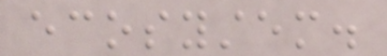ecosystem.
